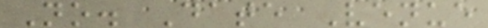No. Date Venue
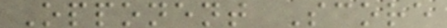Opponent Score
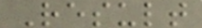Result
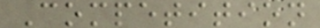Competition
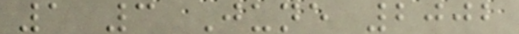1 3 June 2002
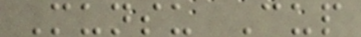Munsu Cup
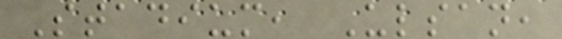Stadium, Ulsan,
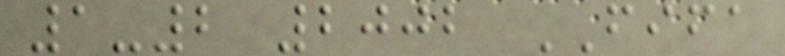1-2 2002 FIFA
